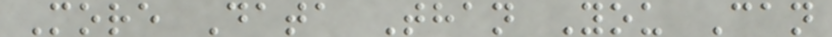More Data Than You Can
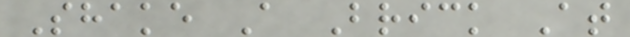Shake A Brick At
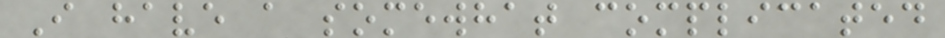I have a somewhat complicated
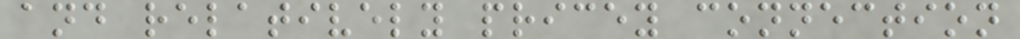and relatively pricey connection
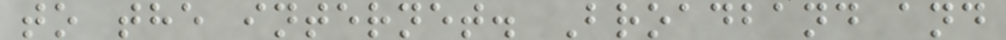to the internet. Broadband and
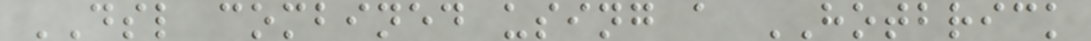DSL combined using a HOTBRICK
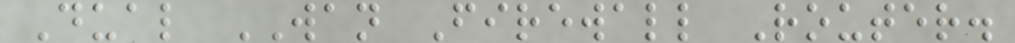Dual WAN Firewall Router.
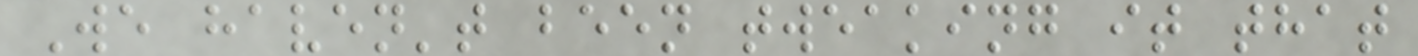We haven't been tweaking it that
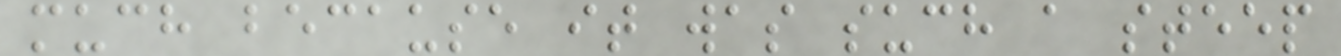much because it was such a steep
